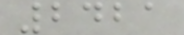2421
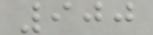900
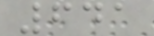641
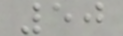50
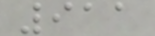911
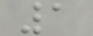1
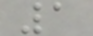1
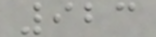923
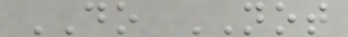DO NOT
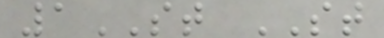1ST ST
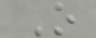O
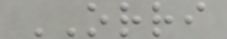ORRI
